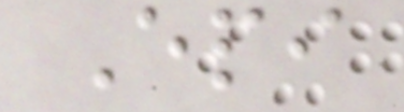Epi
